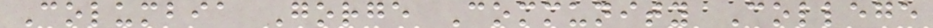Columbia Gorge Community College
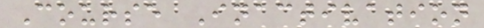Course Inactivation
